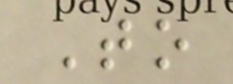To
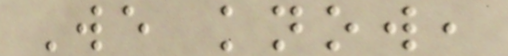We know,
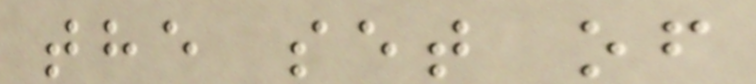the set of
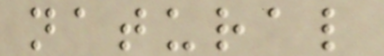natural
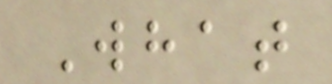What
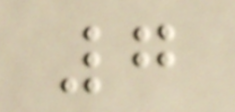7
